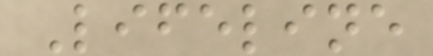Lifeline
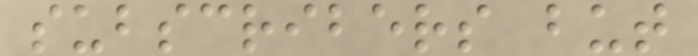subscribers but
